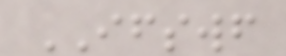IFSWF
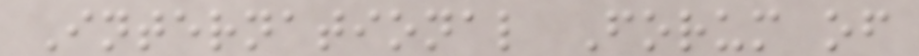International Forum of
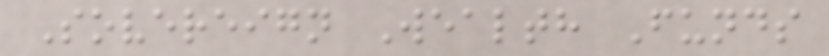Sovereign Wealth Funds
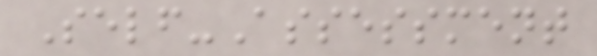Self-Assessment
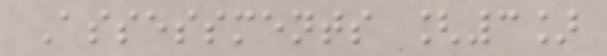Assessments [3]
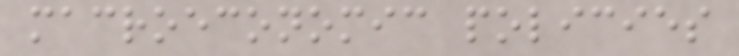macroeconomic policies
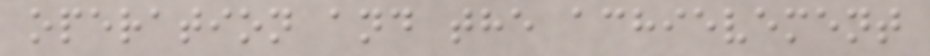operation and the achievement
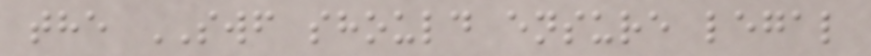the SWF should ensure legal
